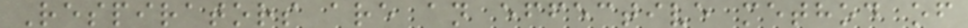Respirators are an effective method of
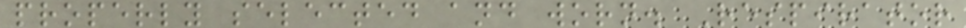properly selected and worn. Respirator
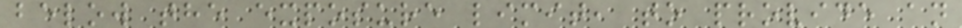below the exposure limit, to provide an
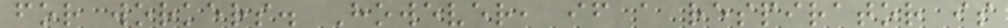for workers. However, if a respirator is
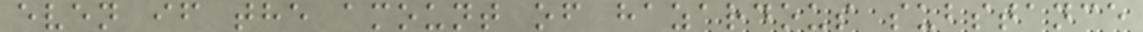even if the amount of hazardous substance
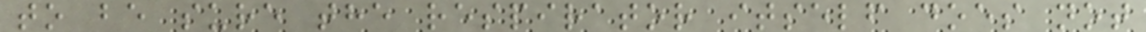to be sure the respirator itself does not
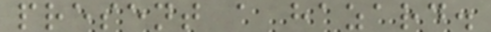present a hazard.
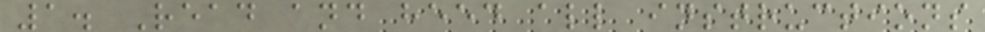1. Read and heed all instructions
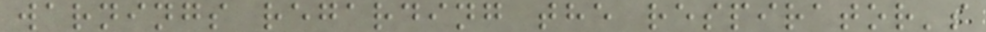warnings regarding the respirator's
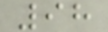98
